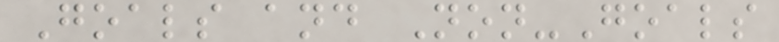Goals and Non-Goals
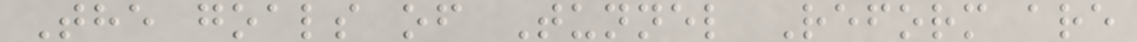The goals of Tunnel Reform are
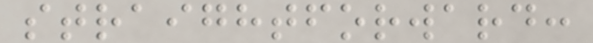straightforward:
